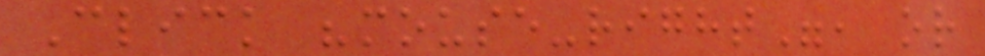Click "mouse-right", or
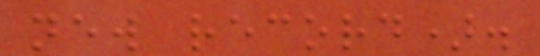new record).
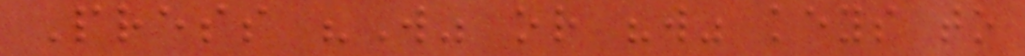Press "W" or "w" keys to
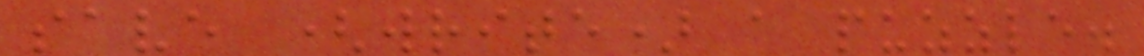save (write) a puzzle.
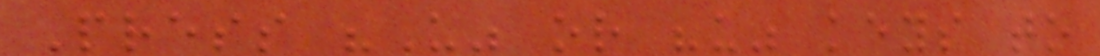Press "U" or "u" keys to
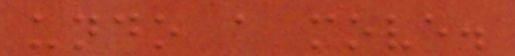undo a move.
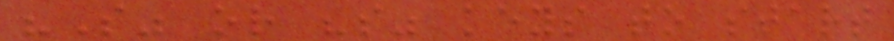"S" or "s" keys to start
